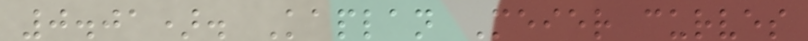0.01). Kaplan Meier curves
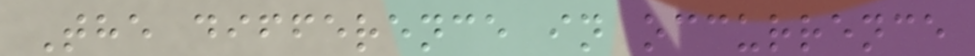The difference in occurrence
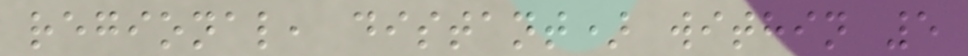regional, distant) within 5
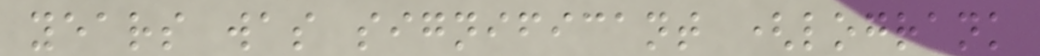years was significant (logrank
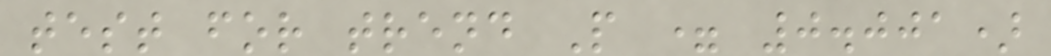test for trend P = 0.001)
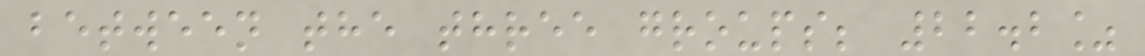between the three groups; 22.2%
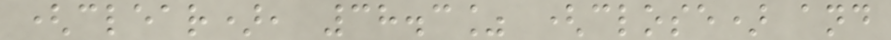(clear), 38.3% (close) and
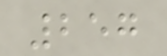257
